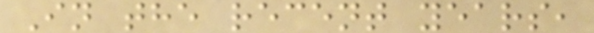In the recent years,
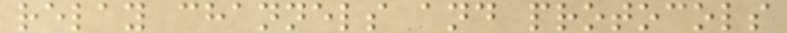relay channels and protocols
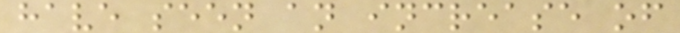have seen an increase of
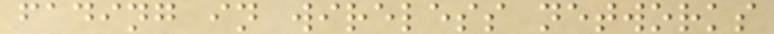fading in wireless networks
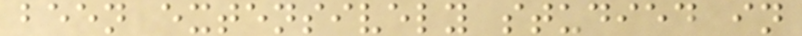been extensively studied in
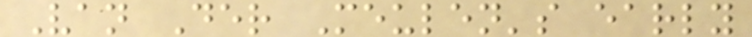Van Der Meulen's early
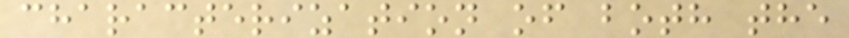characterization of both the
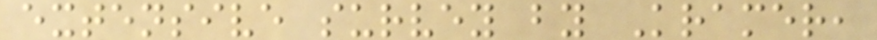extensive survey by Kramer,
